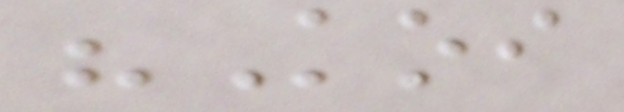"Koi
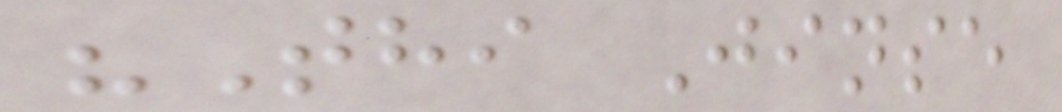"Thi Jinse
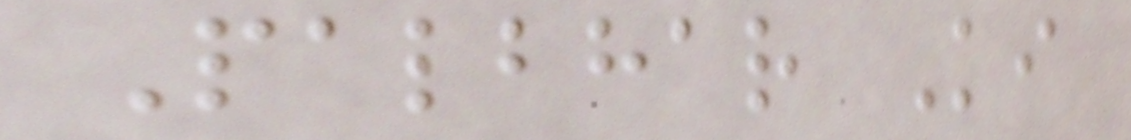Palbhar Ki
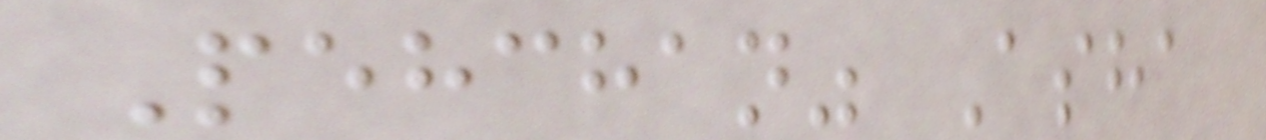Pehchan" Asha
